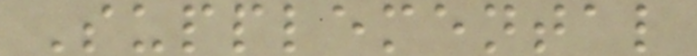Supplemental
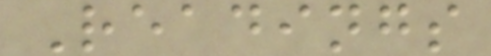Readings
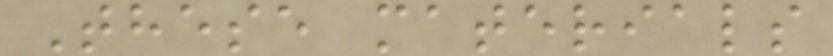These materials
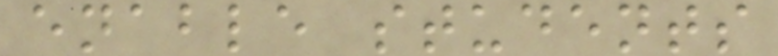enable students
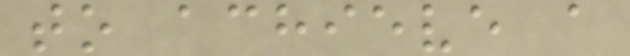to achieve a
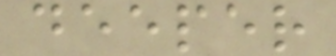deeper
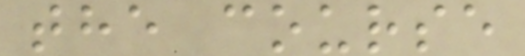the course
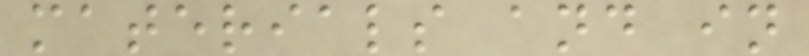materials and in
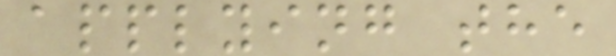applying the
